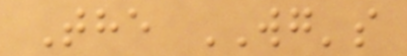The WG's
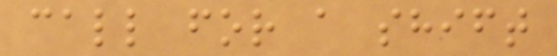call for a shift
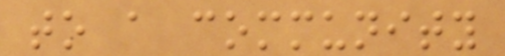to a community
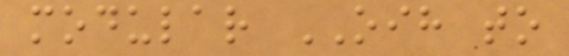modular OIH to
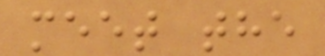meet the
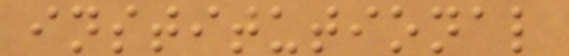institutional
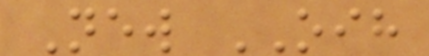New OIH
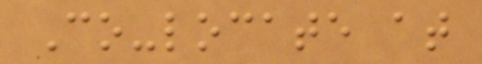Co-locate at
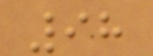98
